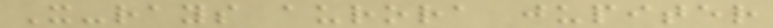X-rays aurora jupiter
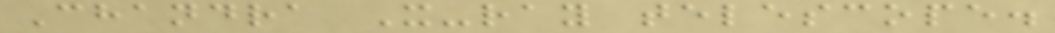Chandra X-ray telescope.
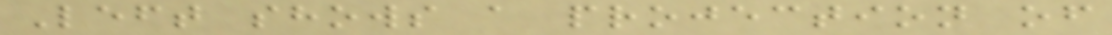Left shows a projection of
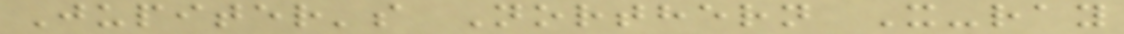Jupiter's Northern X-ray
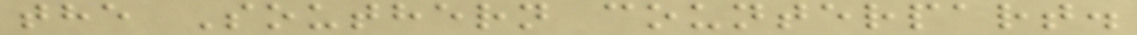the Southern counterpart.
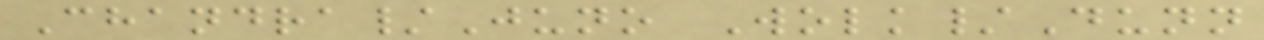Chandra/Juno Wolk/Dunn
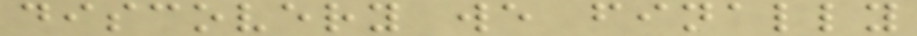discovery we finally
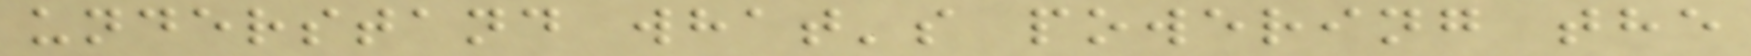understand what's powering the
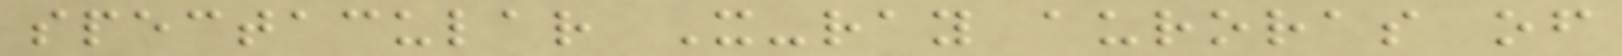spectacular X-ray auroras of
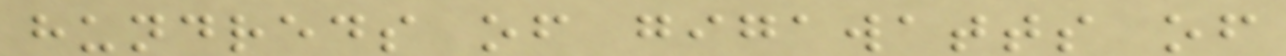hundreds of gigawatts of
